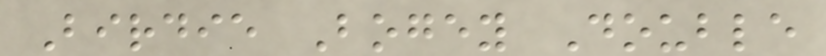Birdie Bogey Double
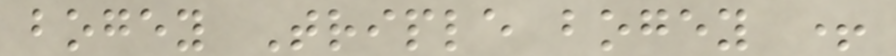bogey Triple bogey +
